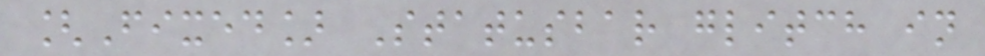[Fixed] Statusbar glitch in
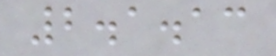2.1.13
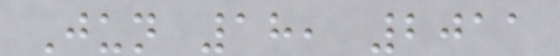Jun 18, 2011
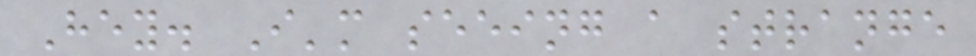Hey. I'm seeing a strange
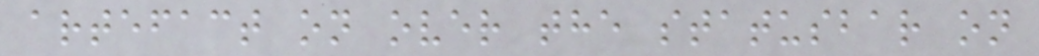artefact on over the statusbar on
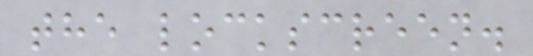the lockscreen.
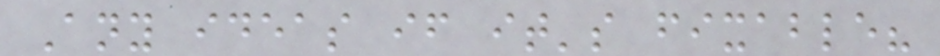Any ideas if it's fixable?
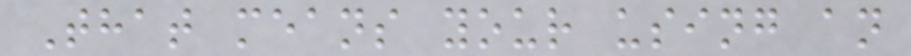That means your using an
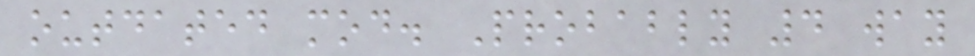outdated mod. Probably 4 way
